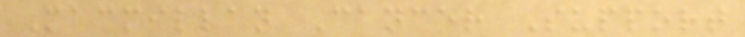Macmillan Cancer Support
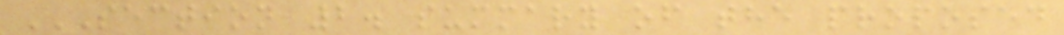SECTION 2. SUMMARY OF THE PROPOSED
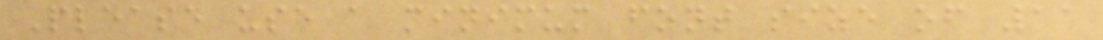Please use a minimum font size of 11
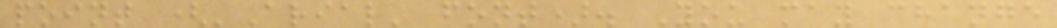point ('Arial' font). You may change
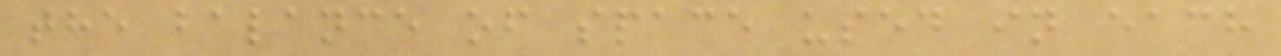the balance of space used in each
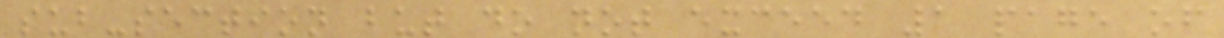sub-section but do not exceed 1 page of
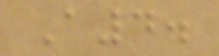A4.
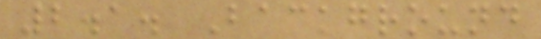2.1. Background
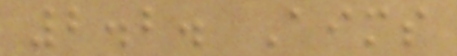2.2. Aims
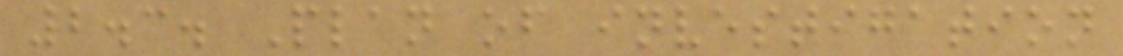2.3. Plan of investigation
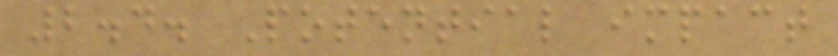2.4. Potential impact
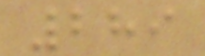289
